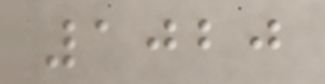1020
